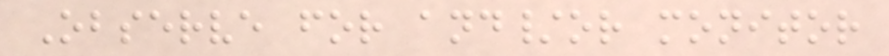Observe for and/or monitor
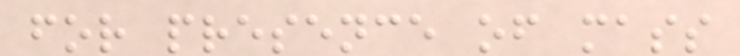for presence of mass
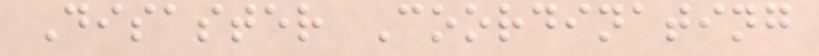Disaster Coordinating
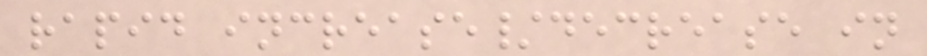rapid increase/decrease in
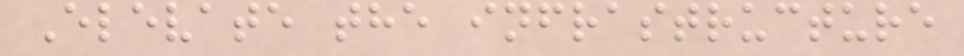Elevate the infrastructure
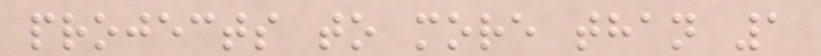projects to more than 1
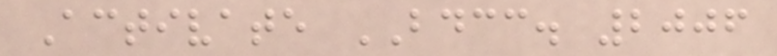Activate BDCC. 2006
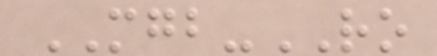MGB-RO
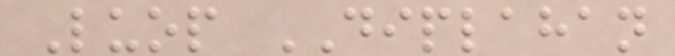Luop DIPLAHAN
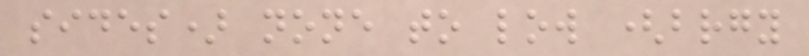sides) none to low (brgy
